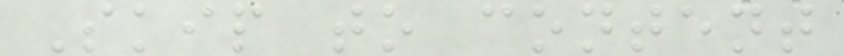Skip to content
